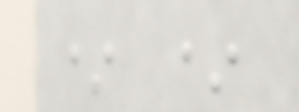* *
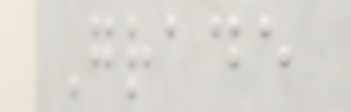Grade
